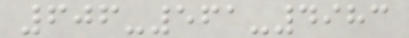606-561-4983
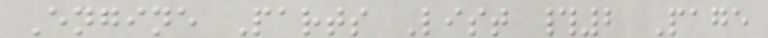Engine Parts List #2 Page
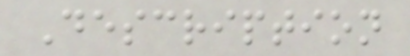Description
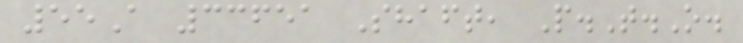55A 33651 Shaft, P.T.O.
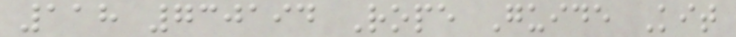118 730194 Rope Guide Kit
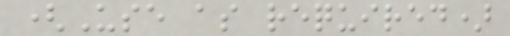(Use as required)
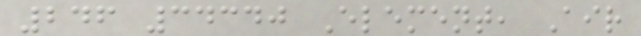246 34340 Element, Air
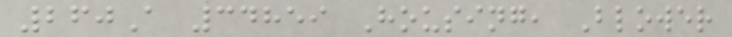260A 34859 Housing, Blower
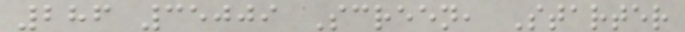286 35009 Screen, Starter
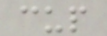cup
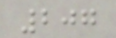207
